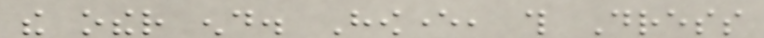the other end. However, this Dress
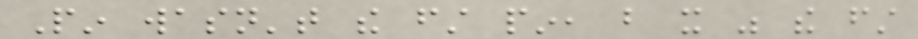Pin wasn't the first pin, but it was the first
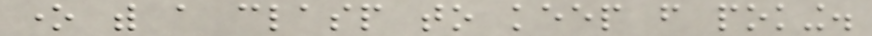one with a clasp to keep from poking.
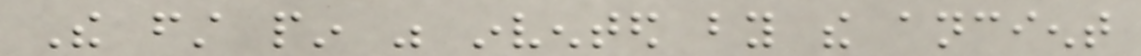The first pin was invented by the ancient
